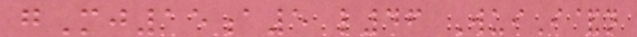gMj15a5 l46 WuiI&n
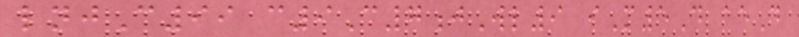lnjC99 c9C7jWl9 iM5D aeD
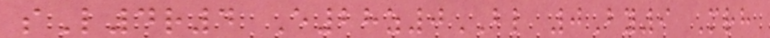sL4r4 E28z0BL 0By9 Mrh
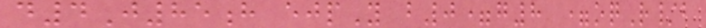d4J85h ejpY b0=g8 =oqR/b
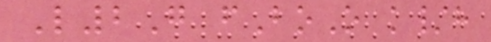L2G fBoO k/h
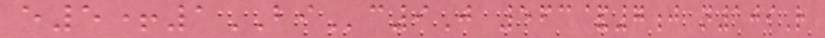e5+1BIc9J 563&7j n109R
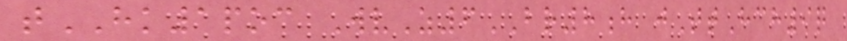tHK1poc WvZ6BR8h jTtHch9q
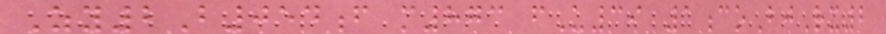Zy2B054f m873 fU39 1coBjRx2
